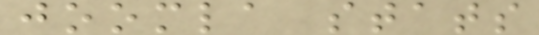joomla stats
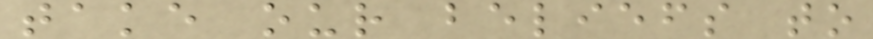take our beliefs to
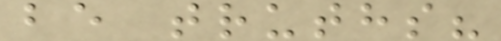be truths?
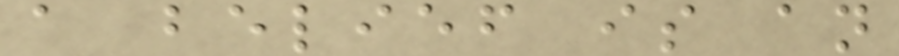a belief is an
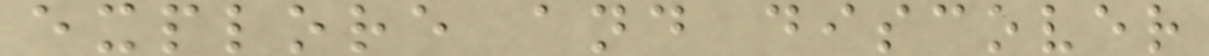explore and discover
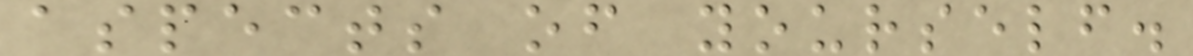aspects of yourself.
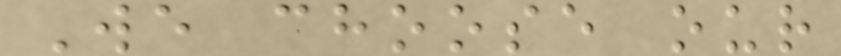We choose our
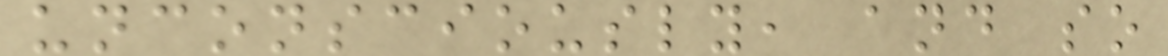unconsciously, and so
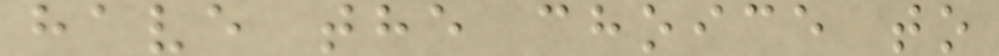have the choice to
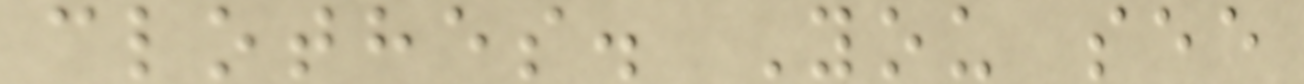clothes. You see
